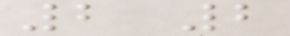2 2
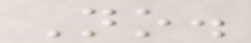No.
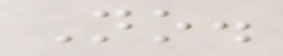No.
